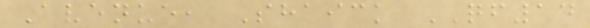Avenue, Shaick QF14
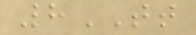8TT
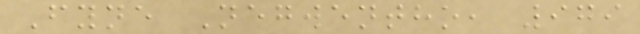Fyne Negwentho, 979
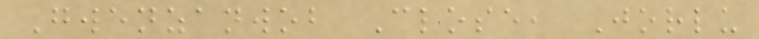Gwenzanwob Close, Jorlu
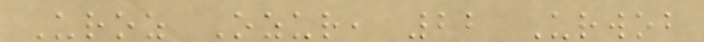Uroz Ozur, 22 Urwob
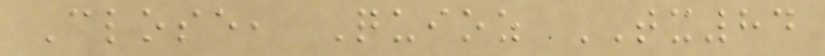Close, Quioz TX84
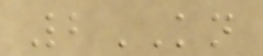2KN
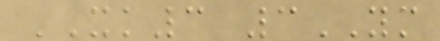XK3 3YM
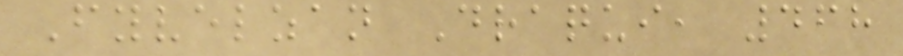Fyvelzan Draqui, 468
